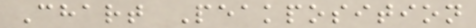Chart Peakposition
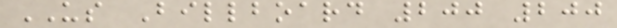US Billboard 200 200
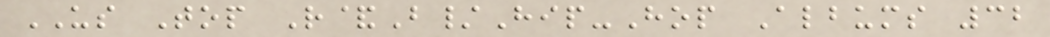US Top R&B/Hip-Hop Albums 32
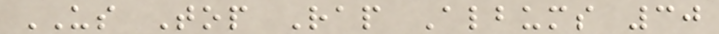US Top Rap Albums 30
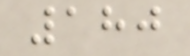180
